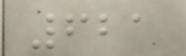621
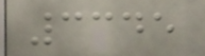3345
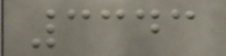3343
